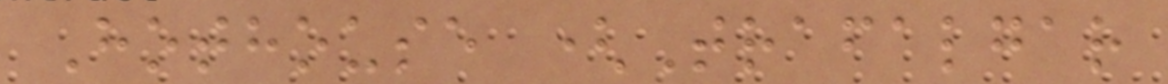Hothouse (Trafalgar
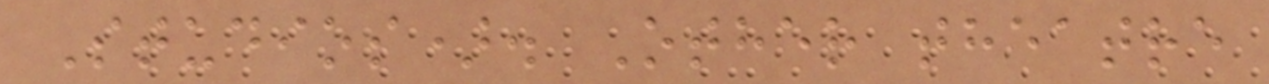Studios). Other theatre
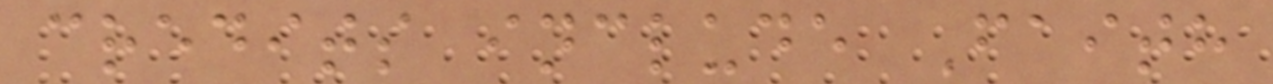credits include Faith
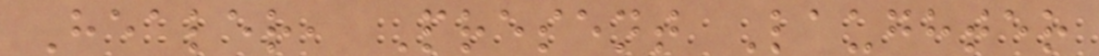Healer, Present Laughter
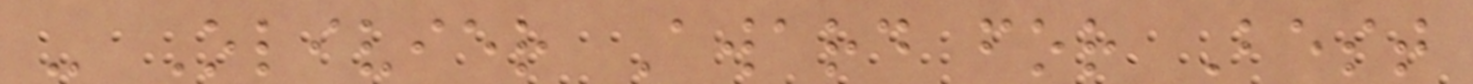- Olivier Award for Best
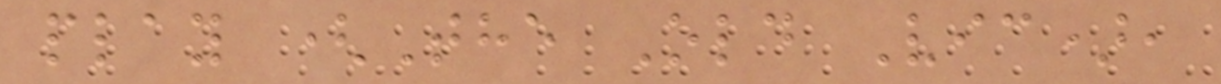play (The Old Vic),
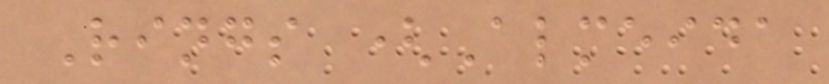Rings (Almeida
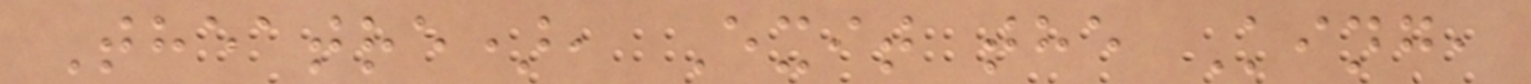Theatre), Exit the King,
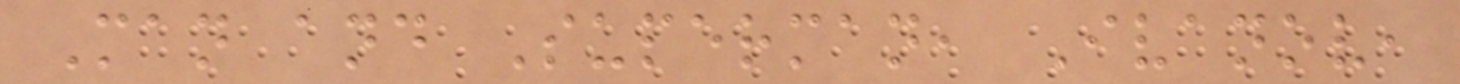Man and Superman, Ivanov,
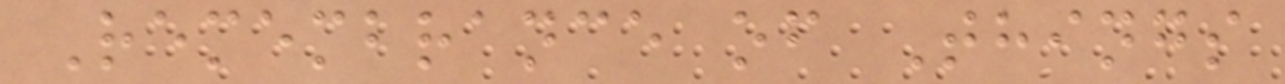Remembrance of Things
